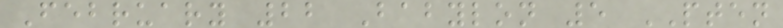February 22 Babylon 5 PTEN
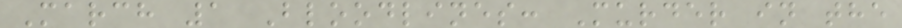March 1 Bloodlines: Murder in the
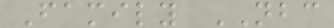Family NBC
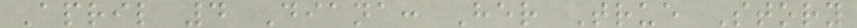April 4 Diana: Her True Story
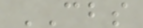CBS
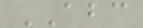ABC
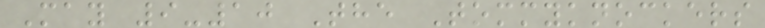May 9-10 The Tommyknockers
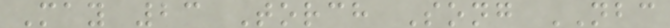May 23 Torch Song NBC
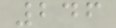246
